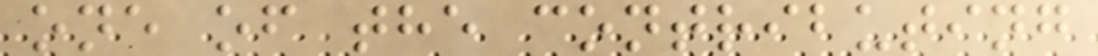one of the contributing
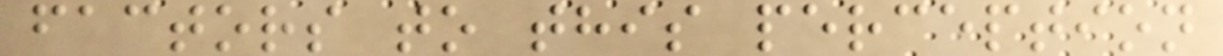factors to this perception
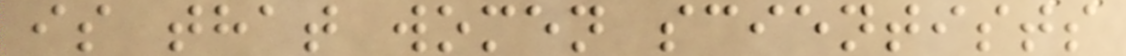is that women scientists
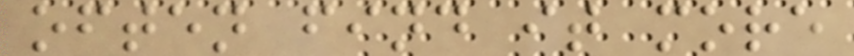often find it more
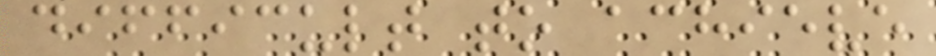difficult to achieve
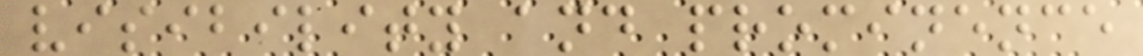visibility and prominence
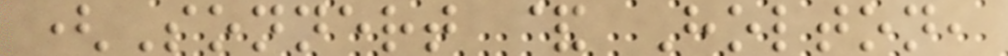(Sonnert & Holton,
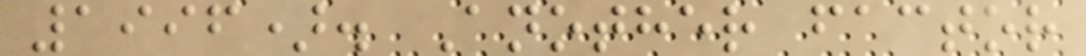1996). Another factor
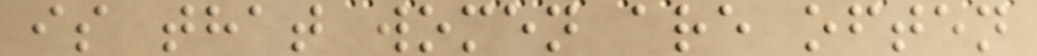is that women are often
